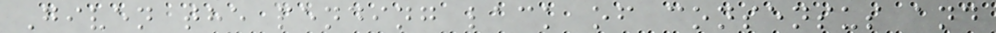Given the pending lack of consensus and
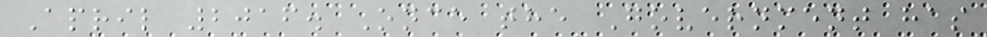April 2016. Once the Government has
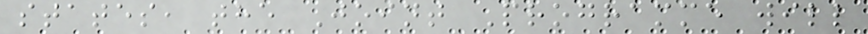states, the Joint Programme will
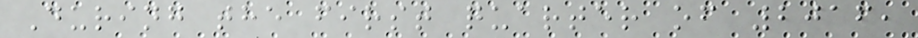During the first quarter of 2016,
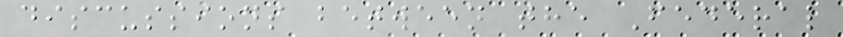discussions between the Federal
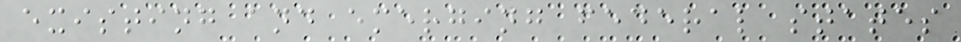existing and emerging federal states
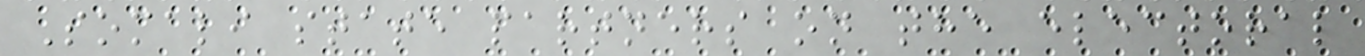Somali state partners on the electoral
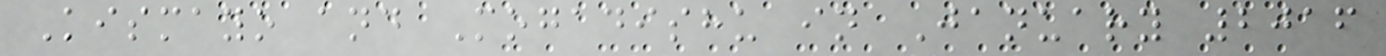Kismayo and Mogadishu in January 2016
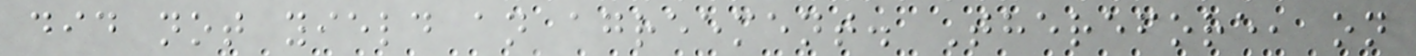did not yield an agreement. Therefore, on
